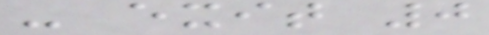- exit 0
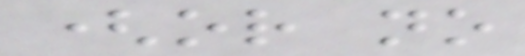(or no
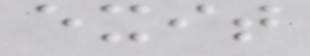exit
